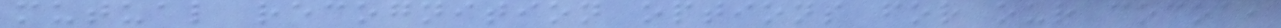mutual recognition options for our cocoa,
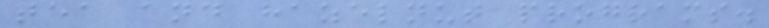tea and hazelnut programs.
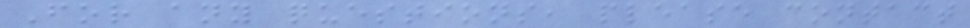For any questions, please contact
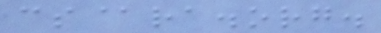cs@ra.org.
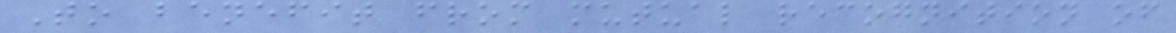To benefit from mutual recognition of
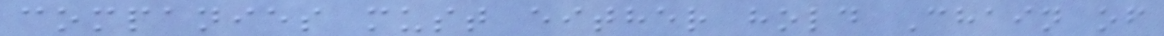companies must either hold Chain of
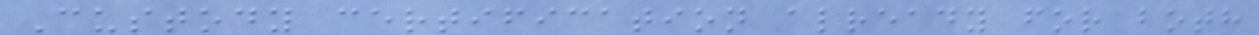Custody certification already for both
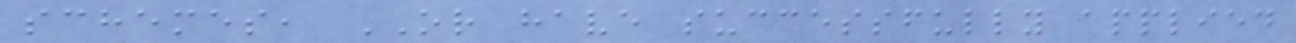schemes, OR have successfully applied
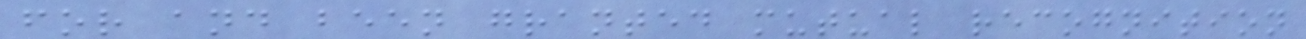for and been granted mutual recognition
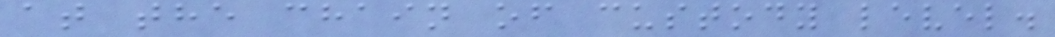at the chain of custody level.
